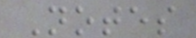Notes
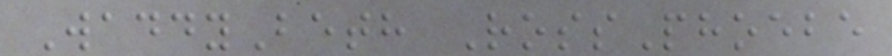WaddyBeth RossPhoebe
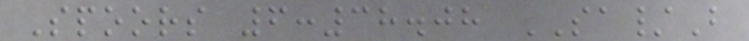Spoors 6:38.08 SA/B
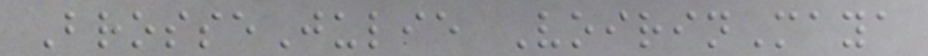BrosseJulie VoirinMaya
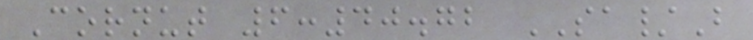Cornut 6:40.72 SA/B
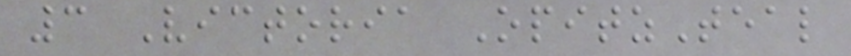3 Victoria OpitzTeal
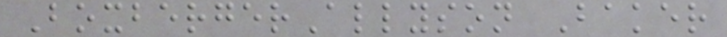BoxbergerAllyson Baker
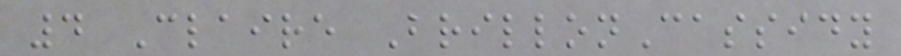4 Claire BrillonCassidy
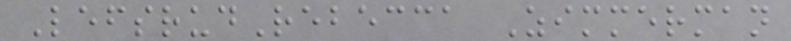LefsrudRebecca Zimmerman
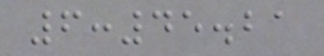6:45.21
